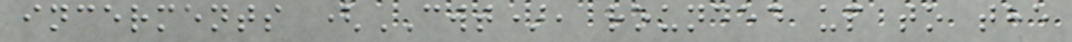incerments (CWT), rounded up to the
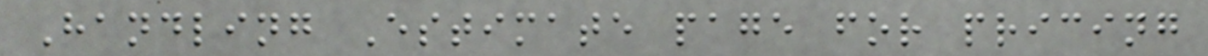Handling Estimate page for pricing
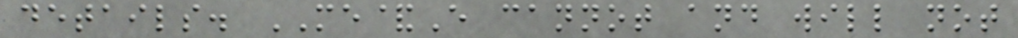details. ME&E cannot and will not
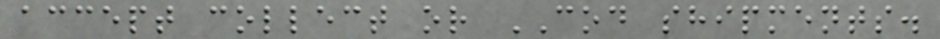accept collect or COD shipments.
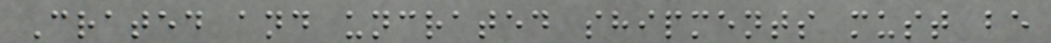Crated and uncrated shipments must be
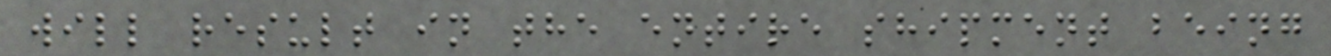will result in the entire shipment being
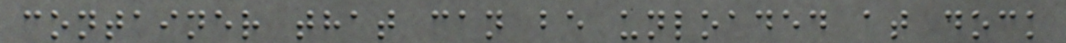container that can be unloaded at dock
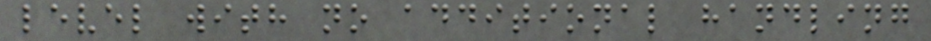level with no additional handling
